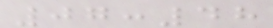07:48
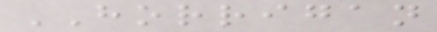HORRIGAN
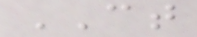CT
